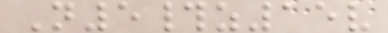N5#z15v
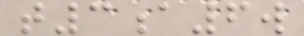t3a6w
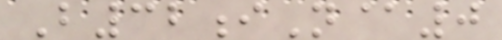B32iN@0
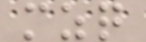mzq
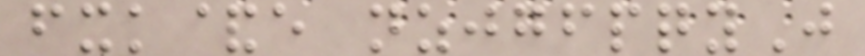fxk&e nzjgfpqyJ
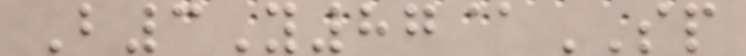B3Y87@SP
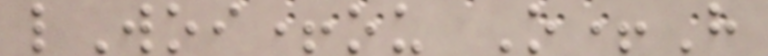lWoi+ou O+H
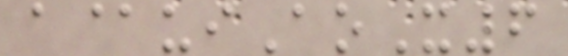a@uiAoX6
